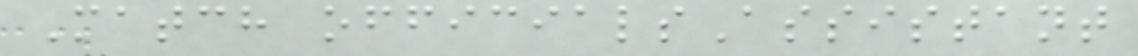Match officialsAssistant
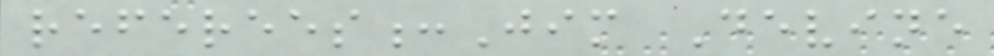referees:Jim Devine
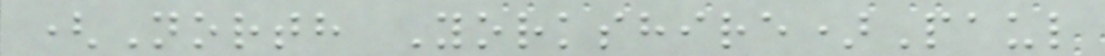(North Yorkshire)Paul
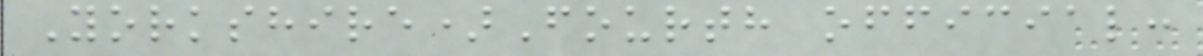Yorkshire)Fourth official:
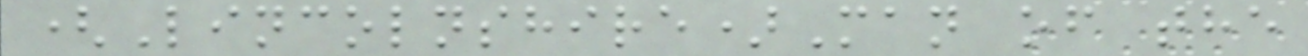(Lincolnshire)Man of the
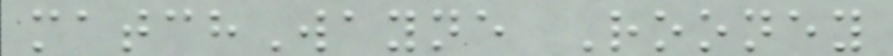matchWayne Rooney
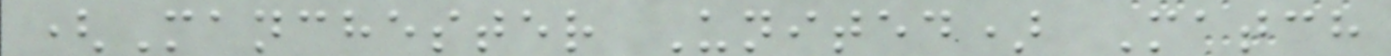(Manchester United) Match
